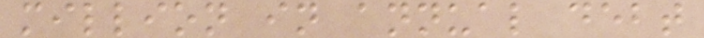million in annual debt
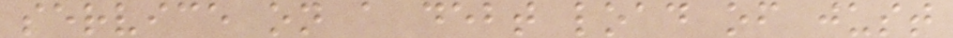service on a debt load of just
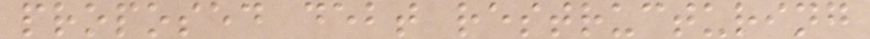proposed debt restructuring
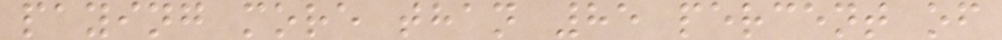paying more than 85 percent of
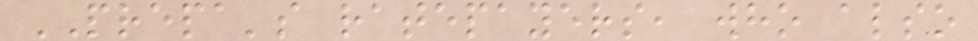PREPA's ratepayers, who also
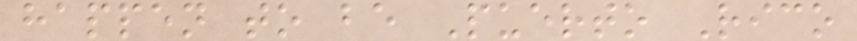happen to be Puerto Rico
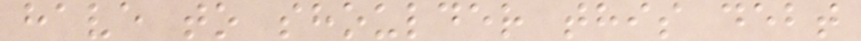have to shoulder this debt
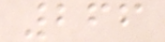266
